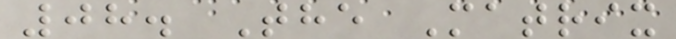08. The Matrix
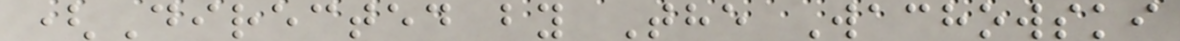(Directed by The Wachowski
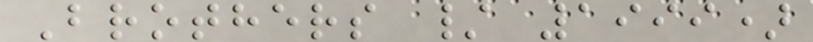Brothers / 1999)
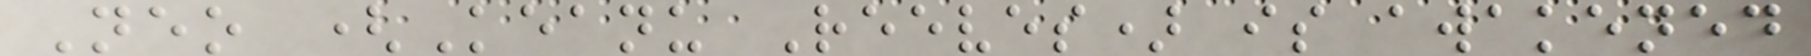Neo (Keanu Reeves) is awakened
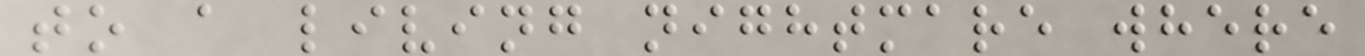to a living nightmare where
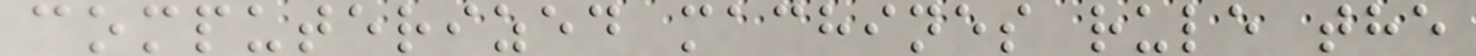computerized machines rule the
